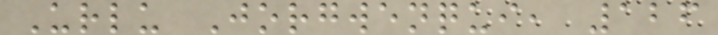Urlu Jorgwenqui, 126
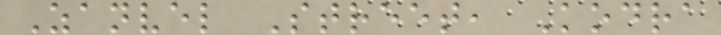Zanvel Street, Kodra
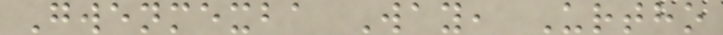Gwenmexba Way, Urtho
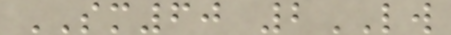SM60 2LW
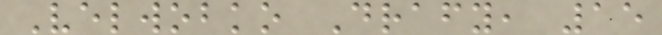Velwobko Drafy, 15
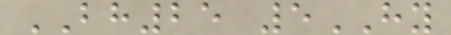BH25 5HY
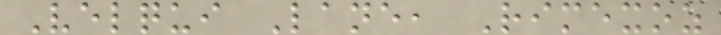Velqui Lane, Rimexoz
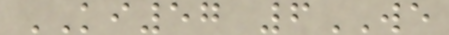KI57 6WE
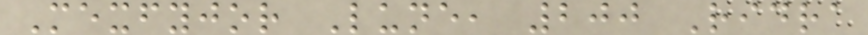Mexfyjor Lune, 200 Ridra
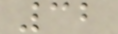32
